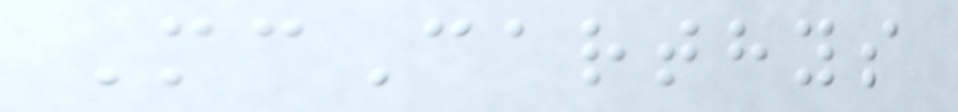McCarthys
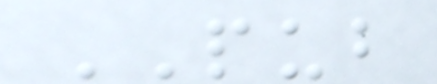PUB
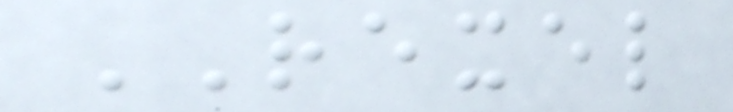REXEL
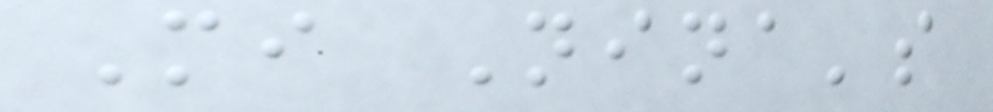Mi Nina's
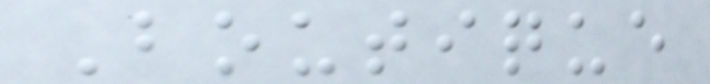Boutique
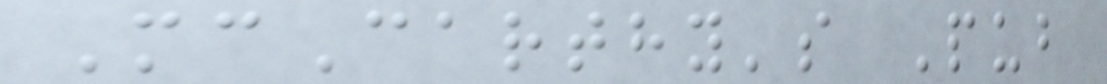McCarthy's Pub
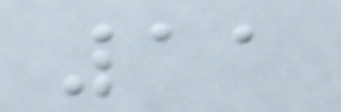11
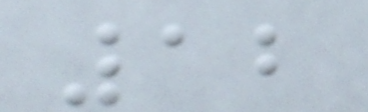12
